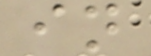in
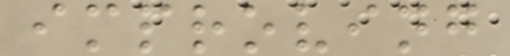improving
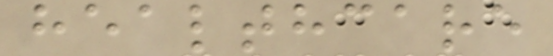healthcare
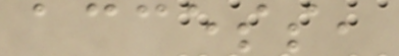access,
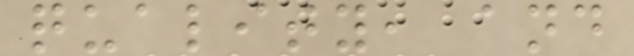quality, and
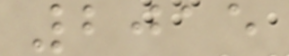2015
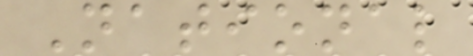National
